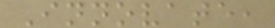Innovate,
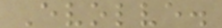Evolve.
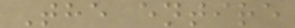The entire
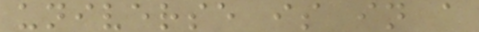universe is in a
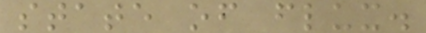state of flux.
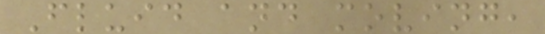Fluid and moving,
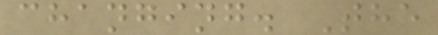changing. The
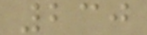230
